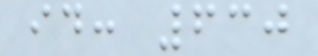id: 630
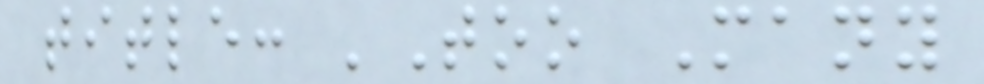title: 'Too Many
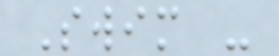Swim -
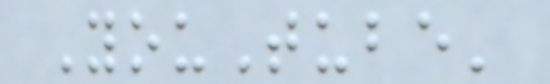YouTube'
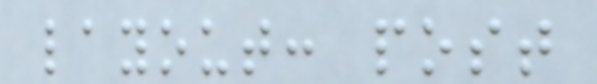layout: post
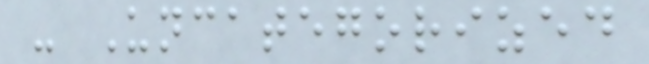- Uncategorized
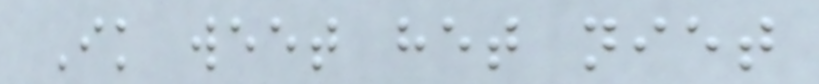Ik weet het niet
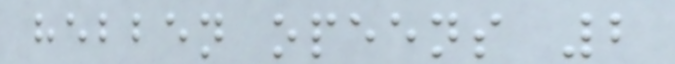hebben opeens 2
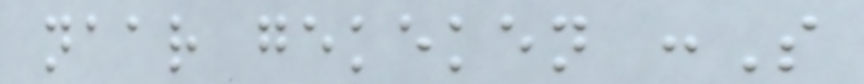naar gekeken :S
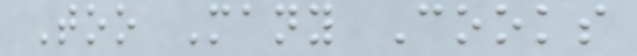Too Many Cooks
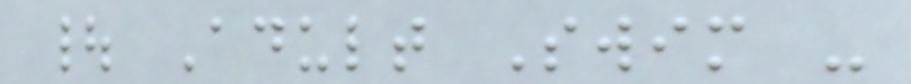| Adult Swim -
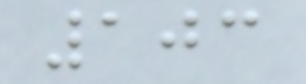103
